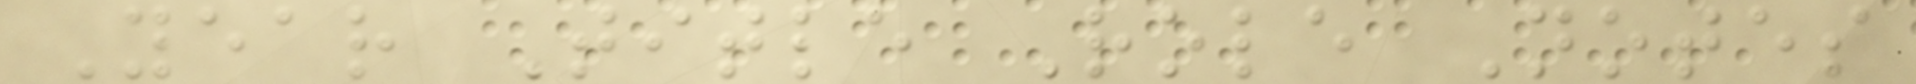Year Title Role Notes
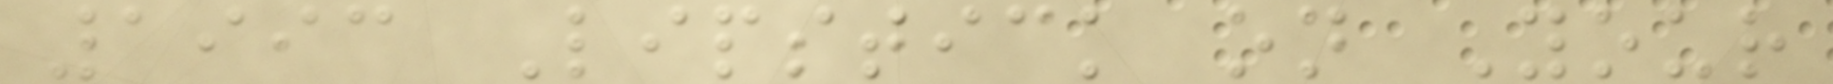1993 Lipstick on Your
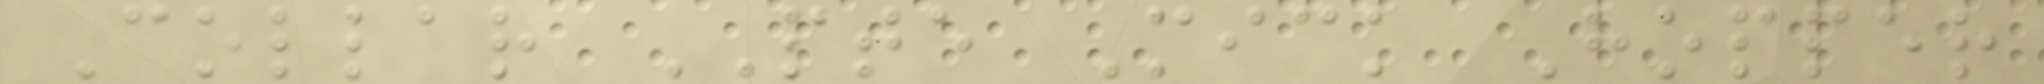Collar PTE Mick Hopper
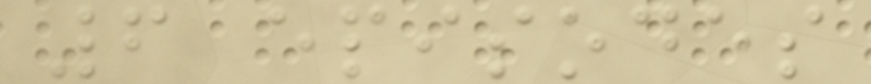6 episodes
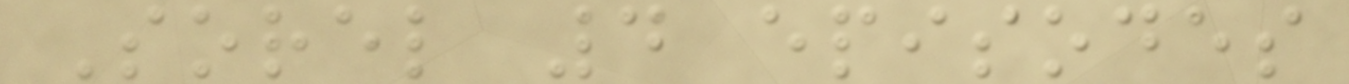Sorel 4 episodes
